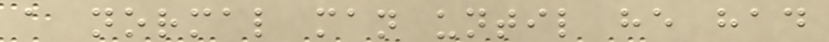a normal man until he had
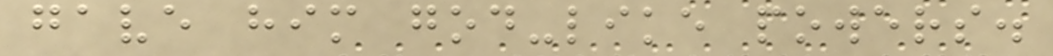gave him god-like powers.
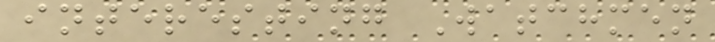interesting Watchmen
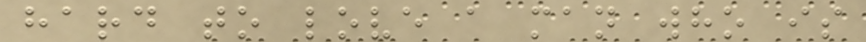hard to love a man who is
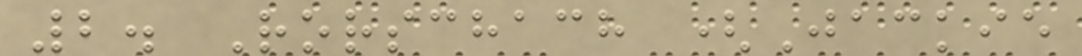2. Rorschach (Jackie
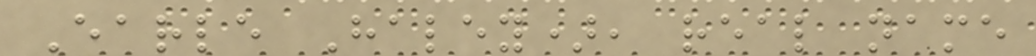Earle Haley), real name
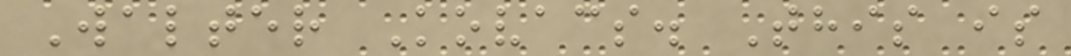Walter Kovacs. This is
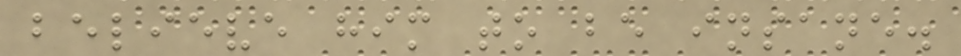believe him to be insane.
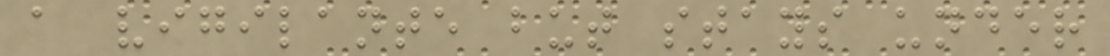a vigilante but stays under
